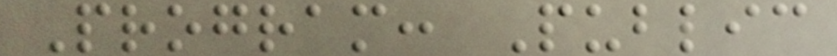Program: Public
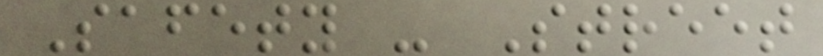Safety - Street
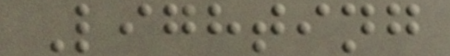Lighting
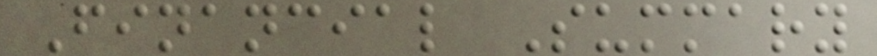Financial Summary
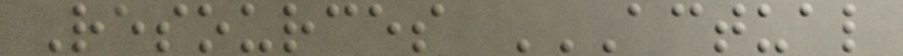Resources ACTUAL
